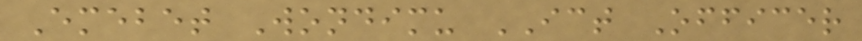Emebet Wondimu ICT Officer
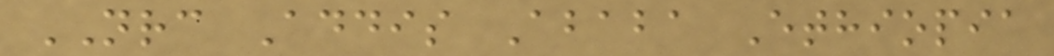NRC Addis Ababa Ethiopia
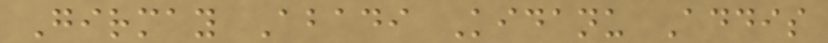Girmay Abadi Kidanu Addis
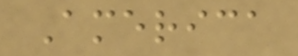America
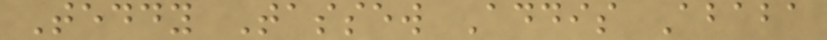Teddy Tassew Addis Ababa
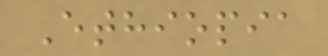Ethiopia
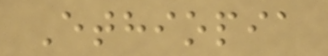Ethiopia
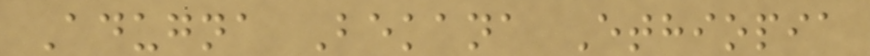Adugna Bekana Ethiopia
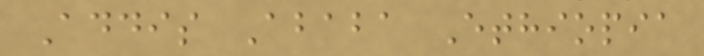Addis Ababa Ethiopia
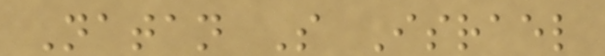Natan S Israel
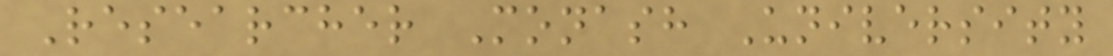Researcher Monash University
